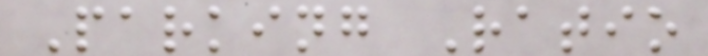Parking Ratio
